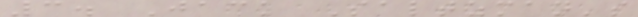3. Jack Saltzman's
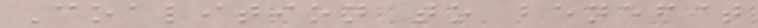Coalition to benefit
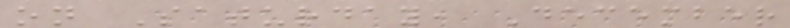on Saturday, December
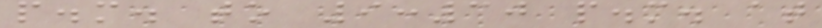p.m. to 9:30 p.m. at
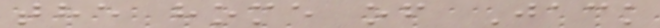the home of Jack
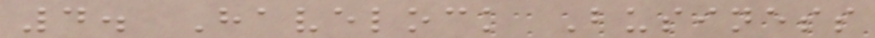4. Havelock Business
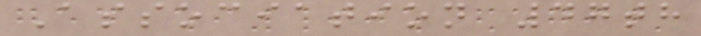Association 47th
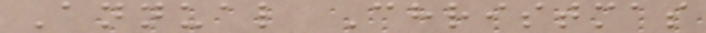Annual Christmas
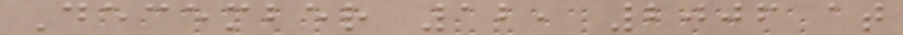December 12, 2006 at
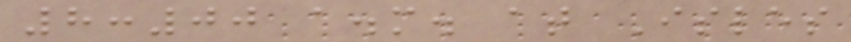8:00 a.m. at Isles
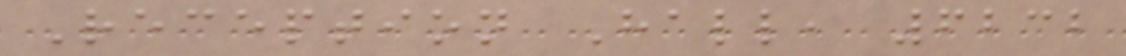Reception Hall, 6232
